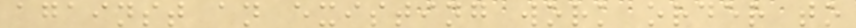against an existing work order to
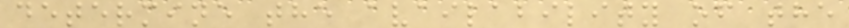determine the availability of the
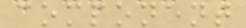component
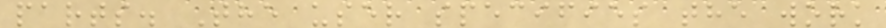parts. The user specifies the work
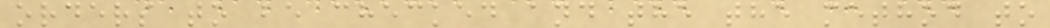orders to be checked and the the method to
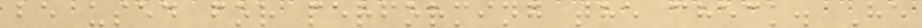be used for performing the check. He
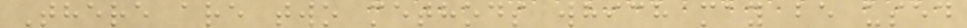There are two methods which may be used
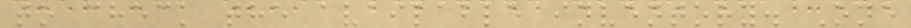to check the available inventory. One
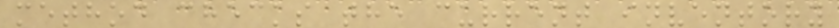method checks the current inventory
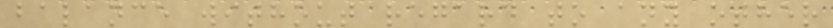balance without regard to any other
